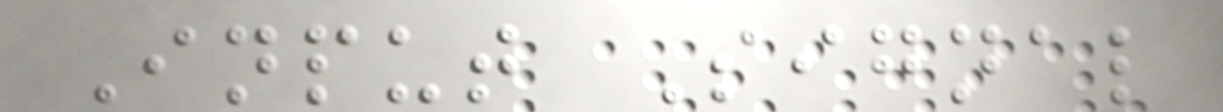Input Signal
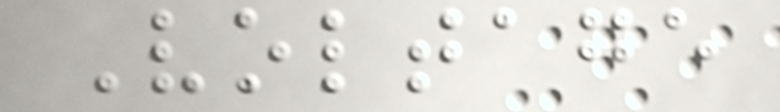Voltage
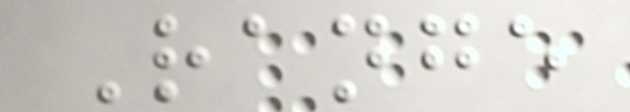Range
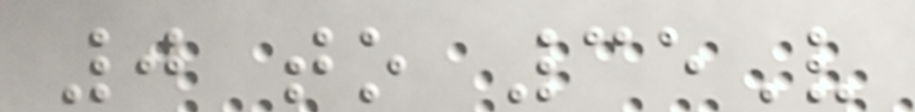0 to 35V
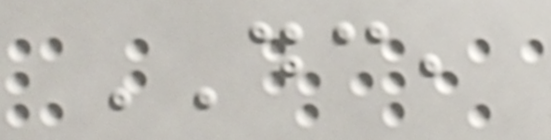DC,
